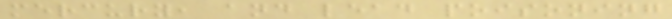mercury, and lead poisoning
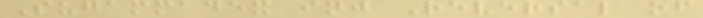Sugammadex inj Reversal of
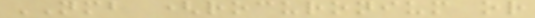NMB (rocuronium or
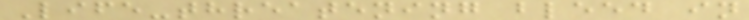Life-threatening bleed in
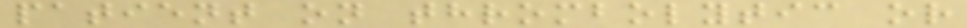patient on thrombolytic or
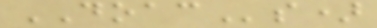DOACs)
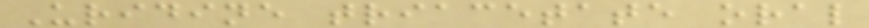Uridine triacetate oral
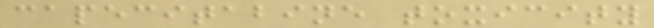capecitabine toxicity
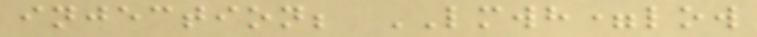injection; LMWH=low
